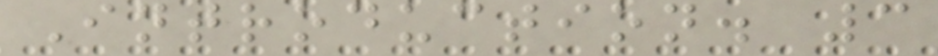Introduction. 3
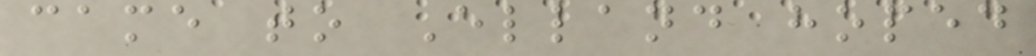came to Elland hoped
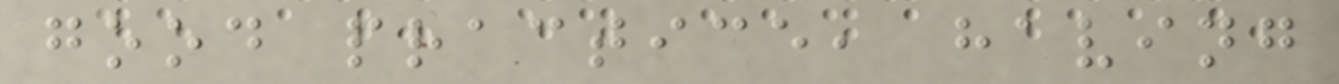good practice, having
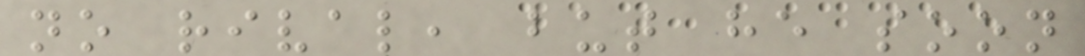no rival, but he soon
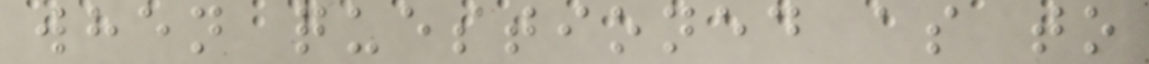when questioned as to
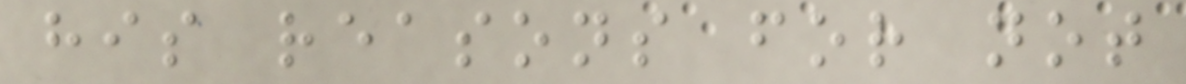his reasons for not
